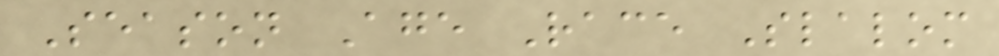Season Age Race Slalom
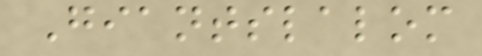Giantslalom
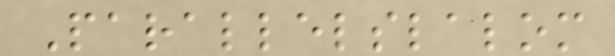Parallelslalom
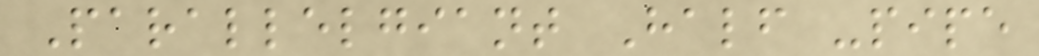Parallelgiant Half -pipe
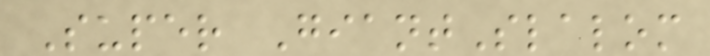Super GiantSlalom
